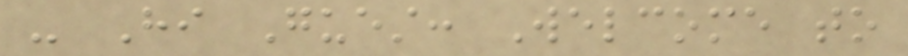- Hi Guest: Welcome to
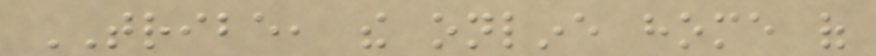TRIBE, the online home of
